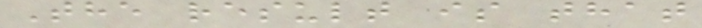The result is that
